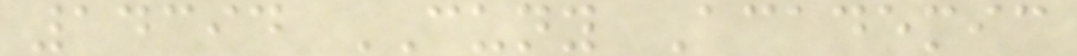14394 CUNY Academic
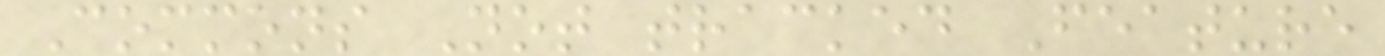Commons Not tracked Feature
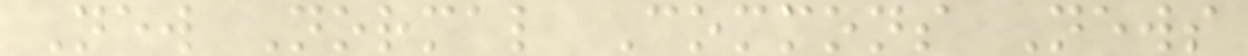New Normal Commons News
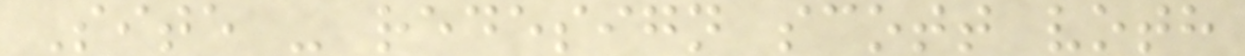Site - redesign scott voth
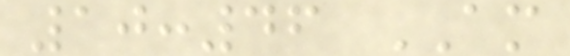10:46 AM
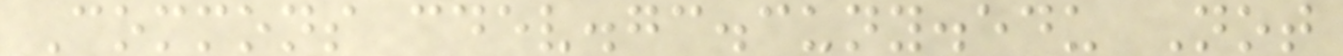Commons cdev.gc.cuny.edu Not
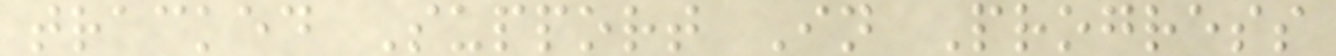tracked Support In Progress
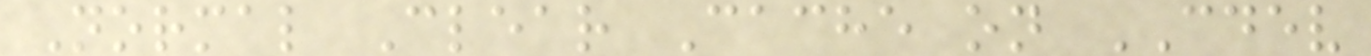Normal Clear Cache on CDEV
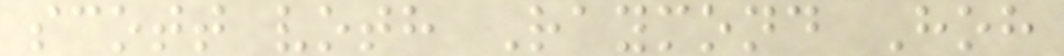scott voth Raymond Hoh
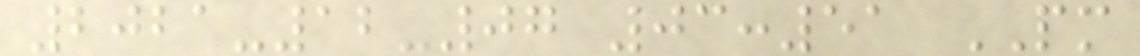2021-12-07 03:51 PM
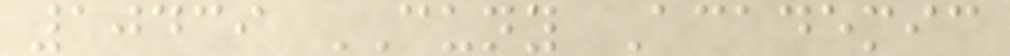10439 CUNY Academic
